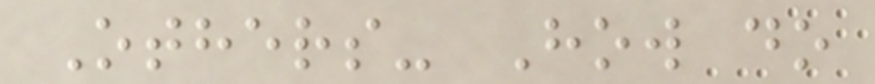Others- How do
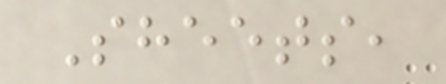Sheets,
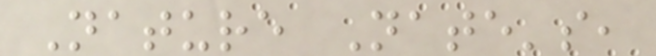Nature Nate's,
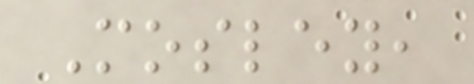Mosley,
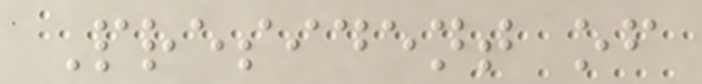President of
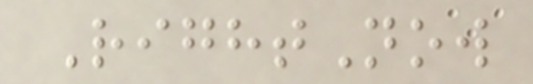RightNow
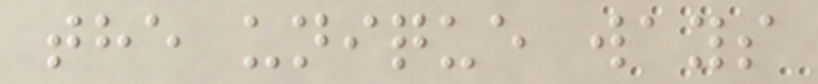the unique ways
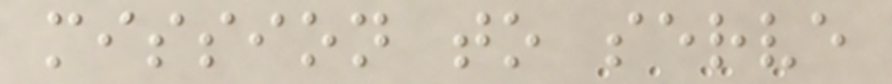mission to serve
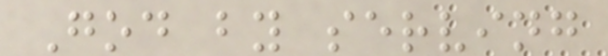God by serving
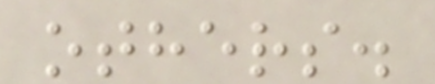others.
